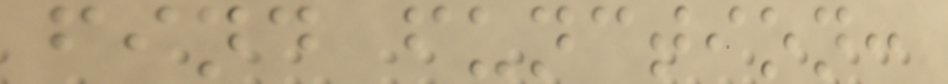find function:
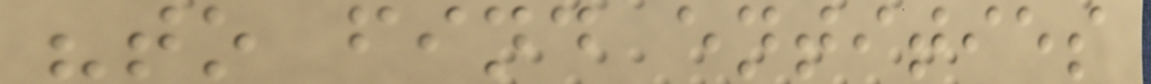"to find entities
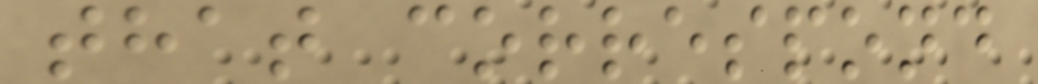that correspond
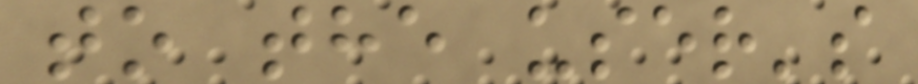to the user's
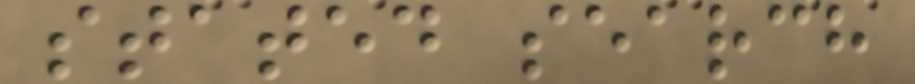stated search
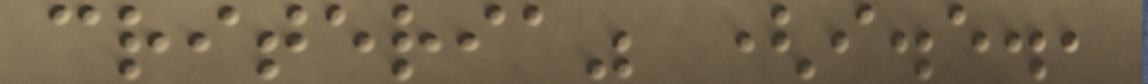criteria" (i.e.,
